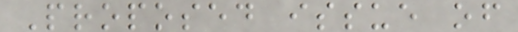Proposed issue of
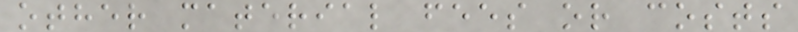other material fees or costs
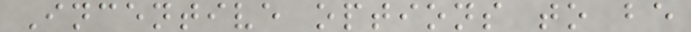Incentive options to be
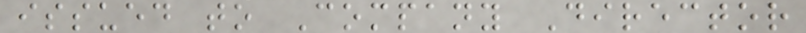issued to Company Director
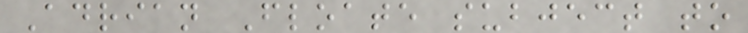Adrian Floate subject to
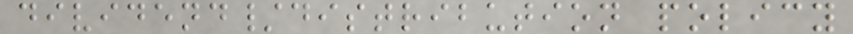dividend/distribution policy
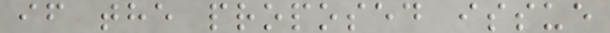if the proposed issue
